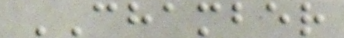CHAMBER
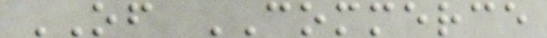OF COMMERCE
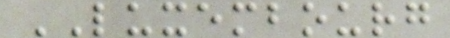LUXEMBOURG
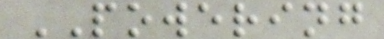POWERING
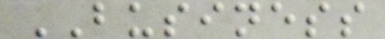BUSINESS
